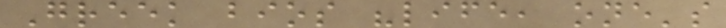Greek bios "life, one's
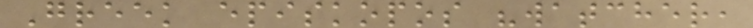Greek episkopos "watcher,
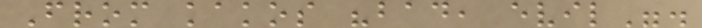From kakos "bad, evil".
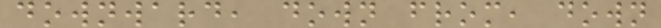downward, down from, down
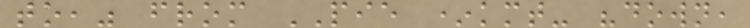to," from PIE *kmt- "down,
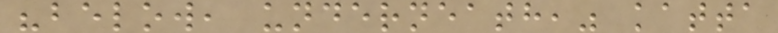"below, underneath," katta
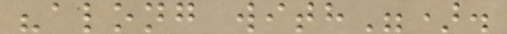"along with").
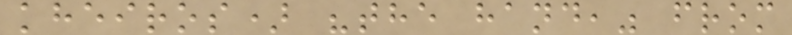kheiros) "the hand," from
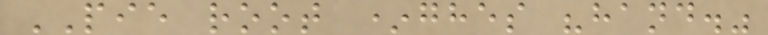PIE root *ghes "hand."
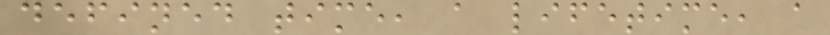defined time, a lifetime, a
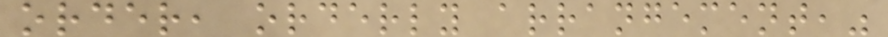order, orderly arrangement,"
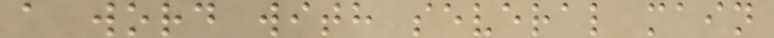a word with several main
